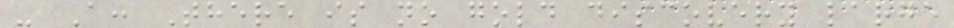- A: There is no gold discovery large
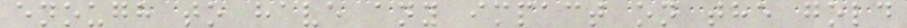enough to have any impact on the gold
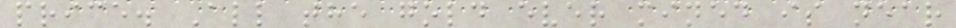price. All the gold ever mined is near
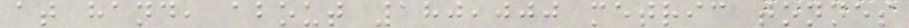at hand, about 180,000 metric tonnes
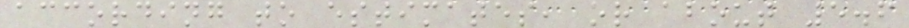according to estimates, or about 5.6
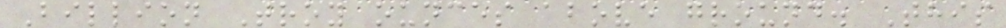Billion Troy ounces above ground. This
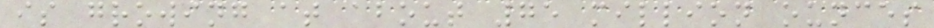is growing at about 75 million ounces
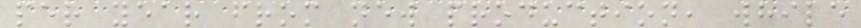per year from new production, while
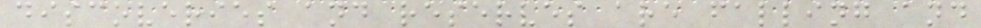discoveries and reserves are falling and
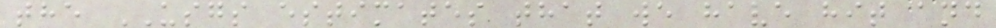the USGS estimates that we have hit and
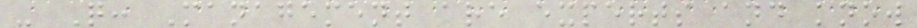- Q: Management are experts and know
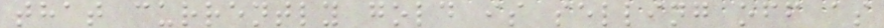that currently gold is selling off as
